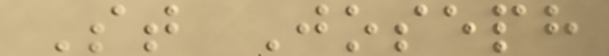St Joseph
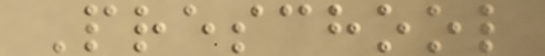Preschool
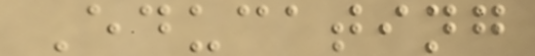Educating
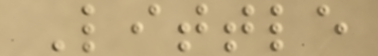Little
